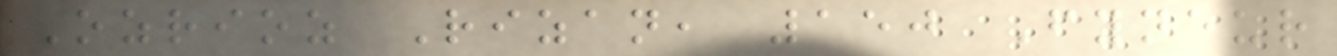Ozrioz Rizan, 150 Fyneur
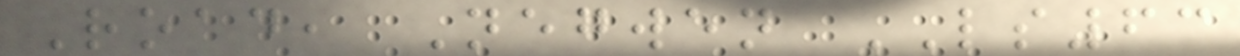Road, Negwen LS63
